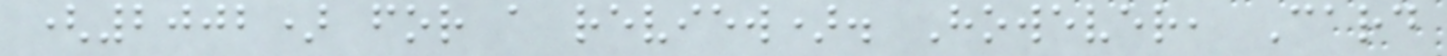(2002) for a review). However, Card
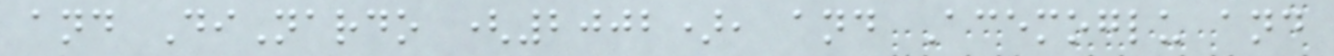and DiNardo (2002), and Acemoglu and
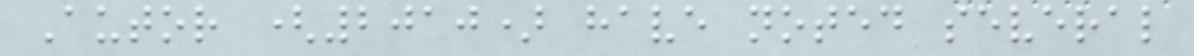Autor (2010) have noted several
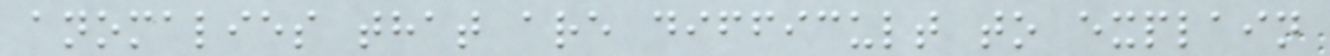anomalies that are difficult to explain
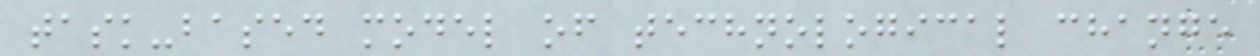task-based model of technological change
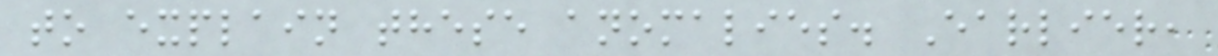to explain these anomalies. Earlier,
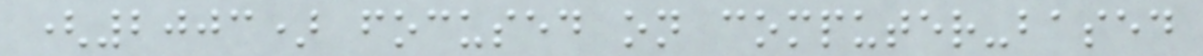(2003) focused on computer-based
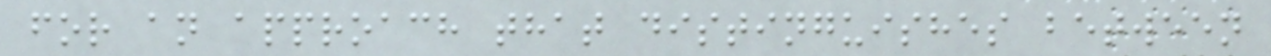for an approach that distinguishes between
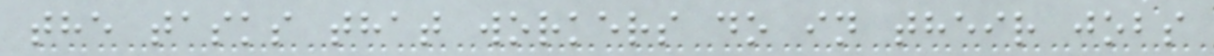the tasks that workers do in their jobs
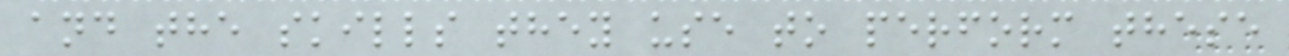and the skills they use to perform these
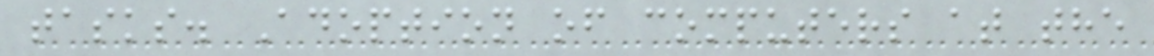tasks. Adoption of computers at the
